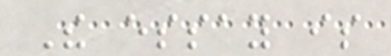The essay is
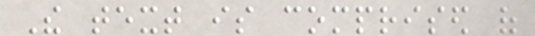The text is comprised of
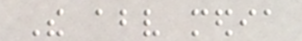The above media
